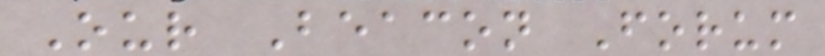Our Beacon Forum
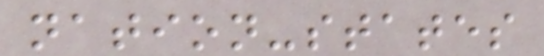nation-states
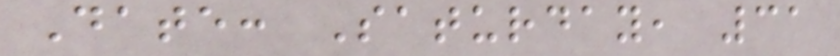Date: Saturday, 31
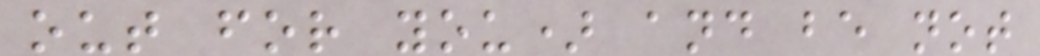out for you) and be not
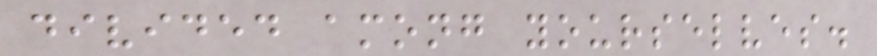divided among yourselves.
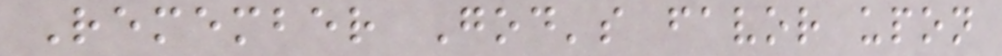Remember God's favor upon
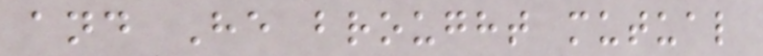and He brought mutual
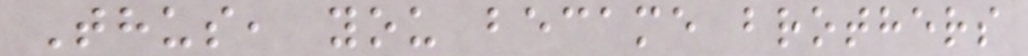Thus, you became brothers
